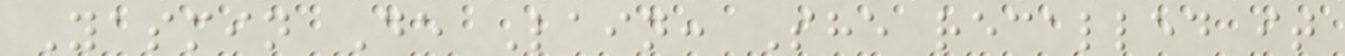Yasmin De Lain: She recalled it
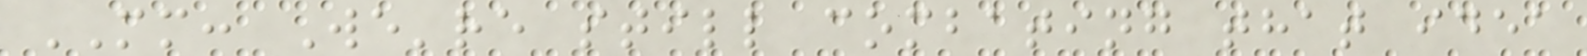MM: We're still combating that idea
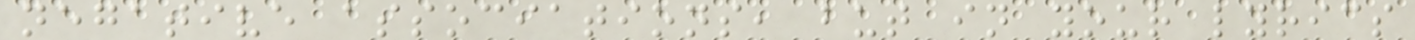negative associations, but in your lyrics
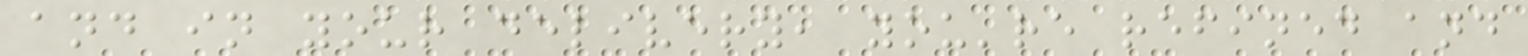and in your delivery, you're refined and
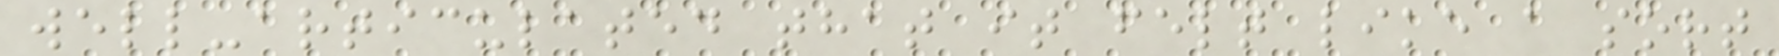well-articulated that it felt like a sort
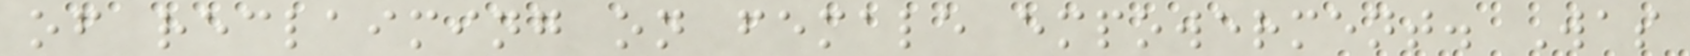of reclaiming on female empowerment. Was
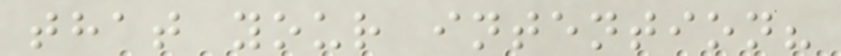that your intention?
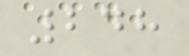248
